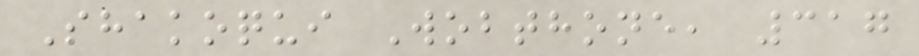Shakoqui Wobthone, 317
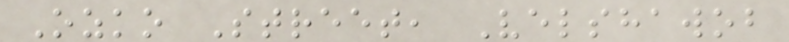Ozko Street, Velshawob
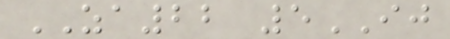ZA22 5IJ
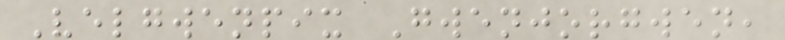Velgwenpix Gwenjorgwen,
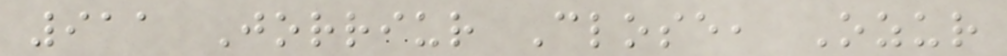911 Jorriur Close, Ozur
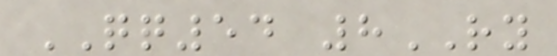QQ54 8RY
